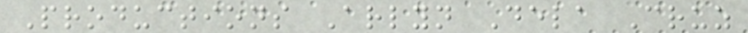Productions Arlyn Dela Cruz
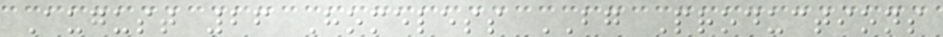August 26 Homeless BG Productions
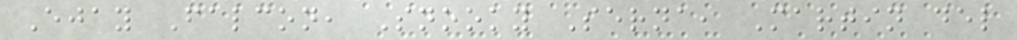Ejay Falcon, Snooky Serna, Martin del
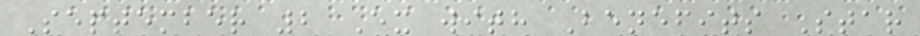September 2 Ex with Benefits Star
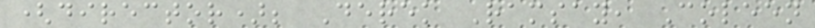(director); Derek Ramsay, Coleen
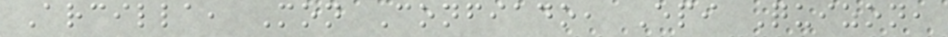Arcilla, Mon Confiado, Epi Quizon,
